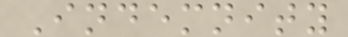Indemnity
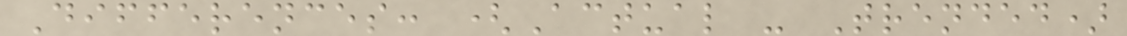Differences: (Actual - Trended)
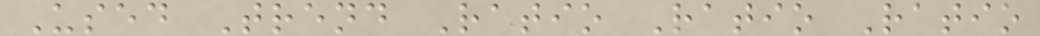Used Trend Ratio Ratio Ratio
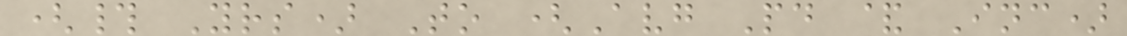(# Yrs) To (Avg Pd & Inc)
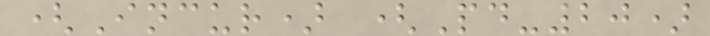(Incur) (Pd-20)
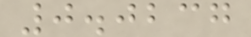0.0237
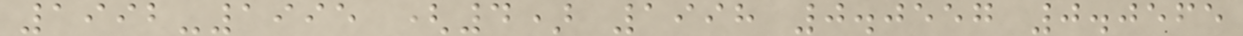1992-1995 (4) 1998 0.0557 0.0565
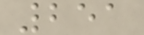251
